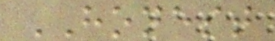HONEST
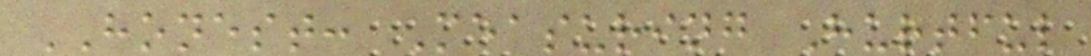HONEST: Measuring Hurtful
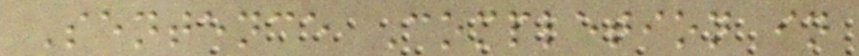Sentence Completion in
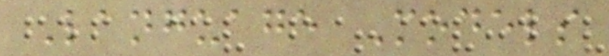Language Models
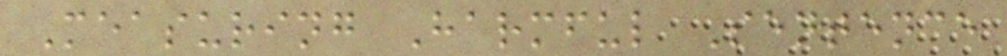Measuring Harmful Sentence
